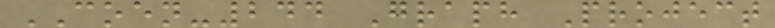COEN-244 Graph Project
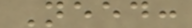Need:
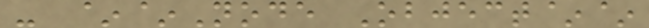- ~~Node Object~~
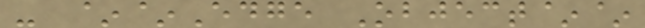- ~~Edge Object~~
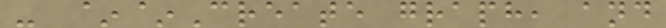- ~~Create graph, and
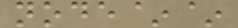node~~
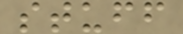stuff
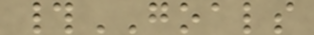#GOALS
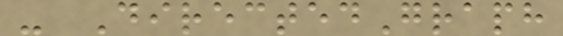- DirectedGraph
